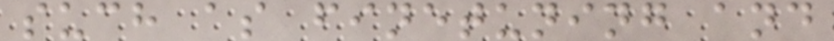such as finetuning and
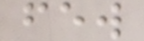few
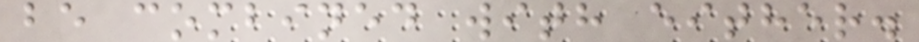be combined with either.
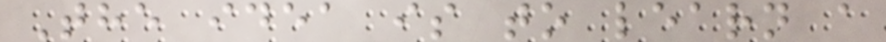The idea is to learn a
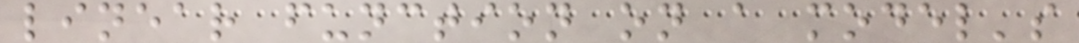linear function on a model's
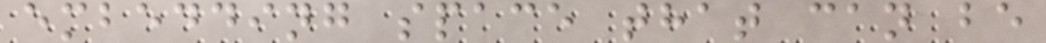embedding space that can be
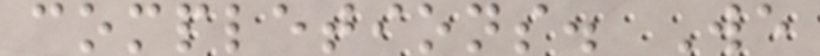completions. We
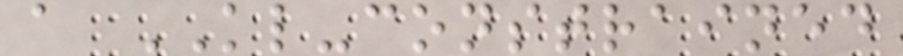a KL-constrained
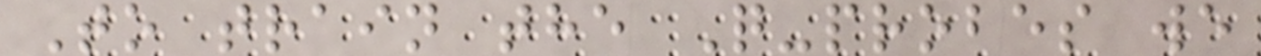To train the Q-probes we
